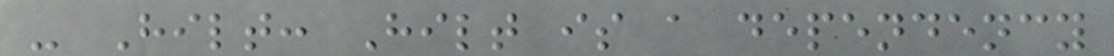- Hilt: Hilt is a dependency
